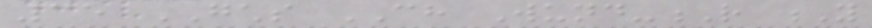35 GCHS CH Wund-R Y
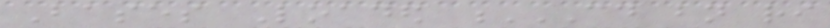Bases Loaded CD BN RI
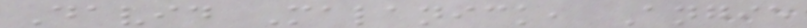David Malanick, Angie
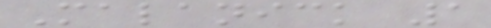Malanick 1
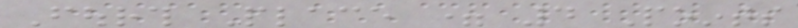Fourth Place = 4 Points
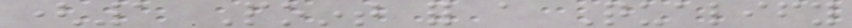(1 Point for a Qualify
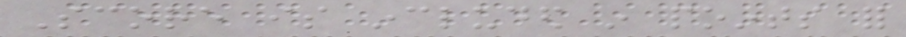Score is included in points for
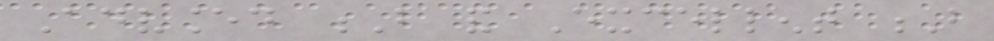Advanced B and Excellent B
